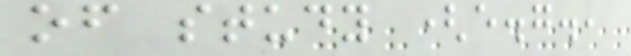of study (e.g.,
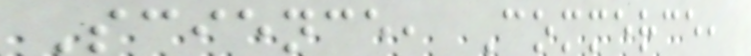Science, Commerce,
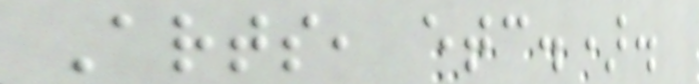Arts, etc.).
